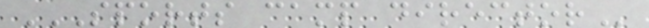SPORTS CAMP DIRECTOR
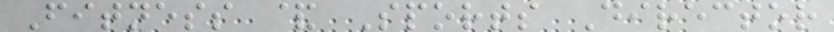Fitness & Sports Director
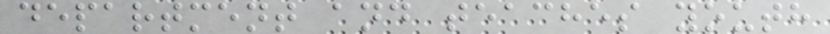department and teaches youth
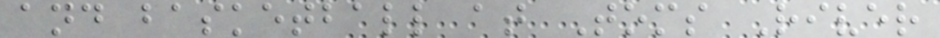and basketball at Toms River
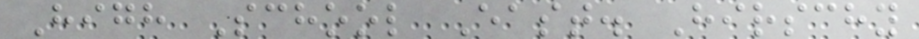High School East. Hirschy
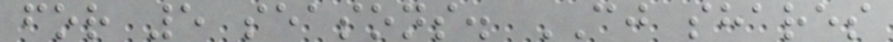for 5 seasons. CJ shares
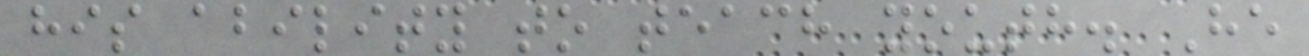his ability to teach youth. He
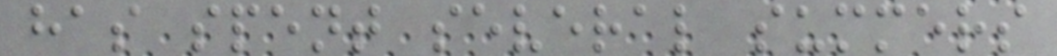has spent several summers
